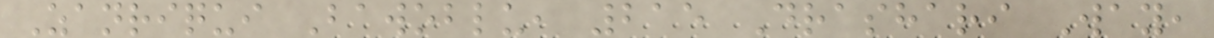Zanriqui Bawoblu, 215 Drashari Way,
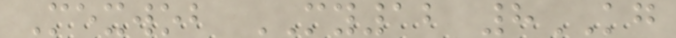Mexwob MY12 8KG
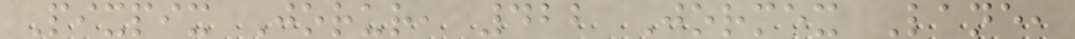Pixpix Jorur, 422 Jormex Lane,
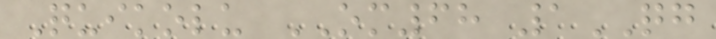Quikolu OM68 1QG
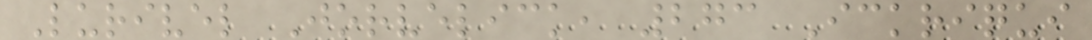Lurivel Jorvelick, 273 Ickriqui
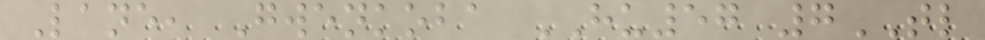Lane, Gwenkoba HU57 7TL
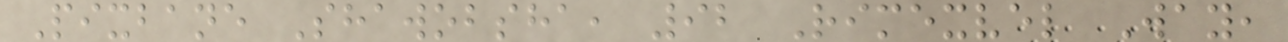Pixbane Shawobsha, 92 Rimexvel Way,
